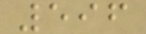596
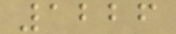1226
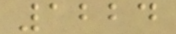1224
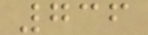736
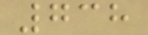738
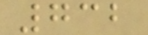732
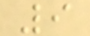9
